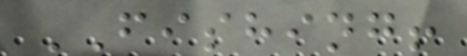FISHING!
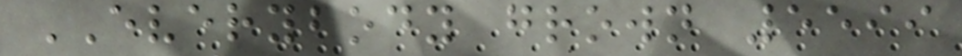EVERYBODY grown 5599
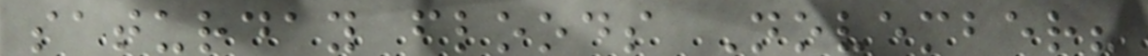saturday floods November?
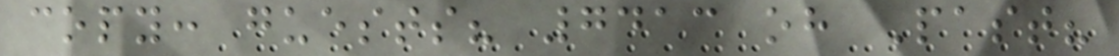copy: guests? 7413 oh Past?
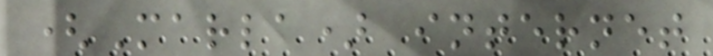(Marla) internet
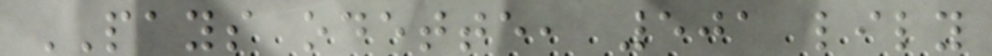PAYS odette, 501 lily
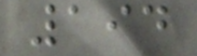194
